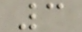3
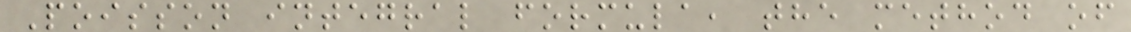Poisson integral formula, the method of
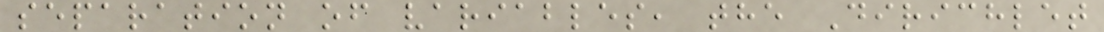separation of variables, the Dirichlet
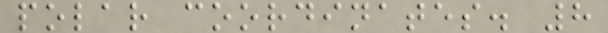polar coordinates. 8
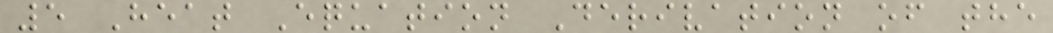5 Heat Equation Derivation of the
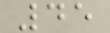45
